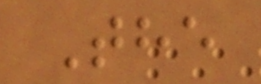The
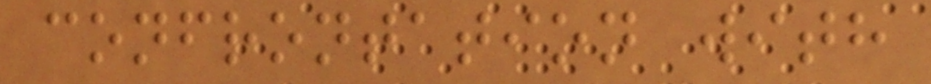confrontation with
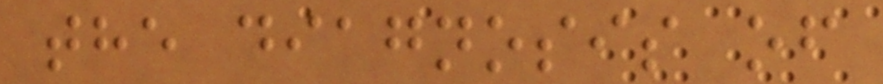the diagnosis of
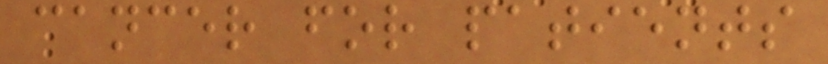cancer for patients
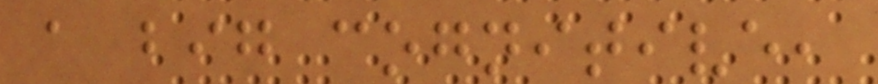a big cognitive,
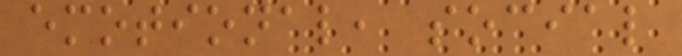emotional, social
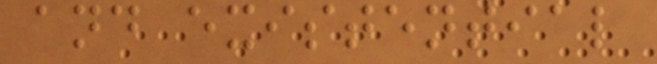and existential
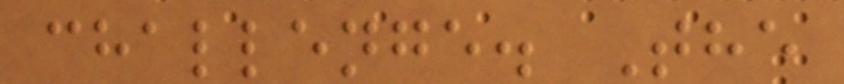challenge. The
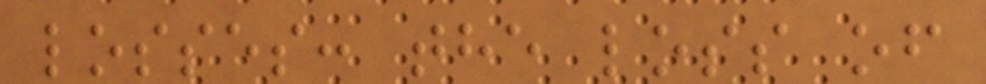losses: the loss of
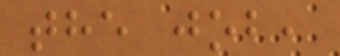the job,
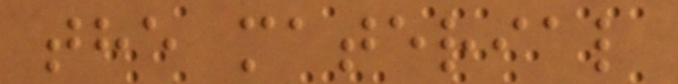the material
